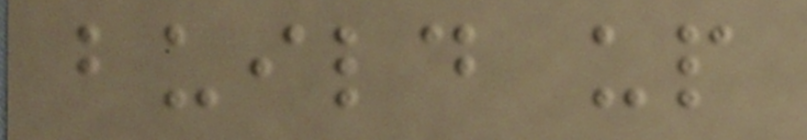build up
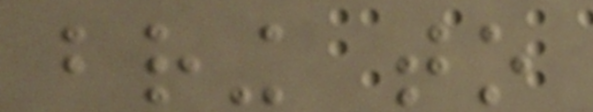bring to
